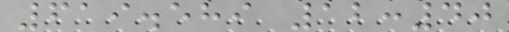619.589 12:40
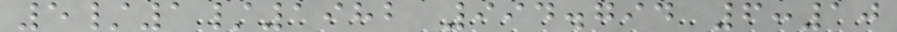5/1/1982 994.794 6:10
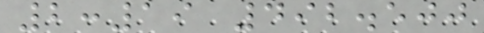2:19 492.500
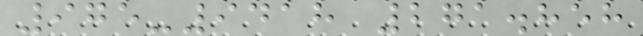975-9418 271.858
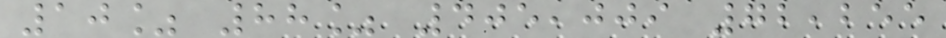10% 88% 405,009 72,255
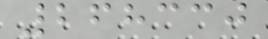268330
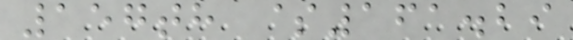157th $161.29
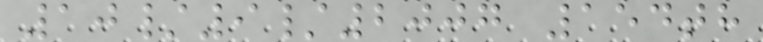10/9/2007 154th
